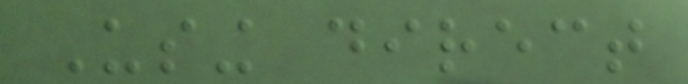Using direct
